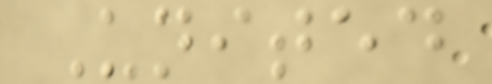United
